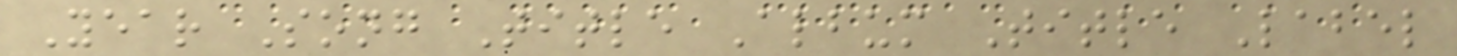Year Song Title Album Title Label
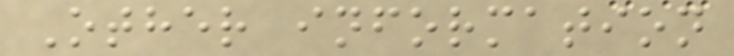Other information
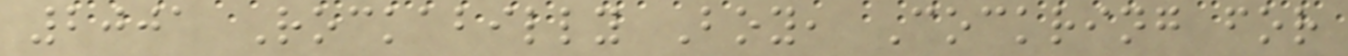2001 Rockabilly Boy, Cockring for
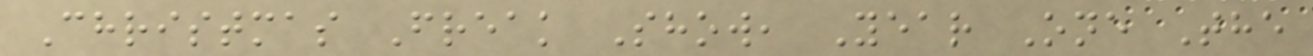Christmas Freak Show, Year One The
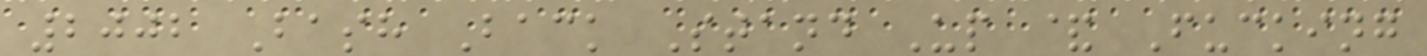2002 Bash Back Stand Up & Fucking
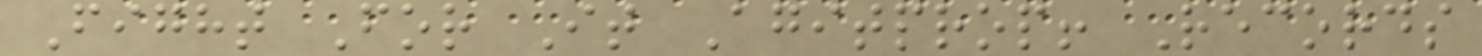Fight For It Agitprop! Records
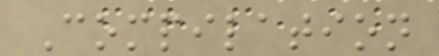Compilation
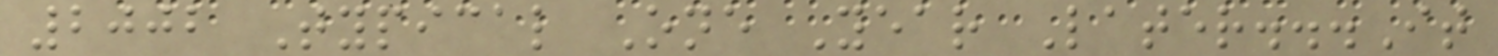2002 Typical One Year Later...It
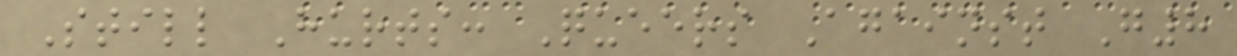Still Hurts: Queers Against G8
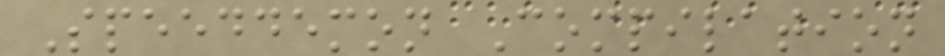Speeddemon Compilation
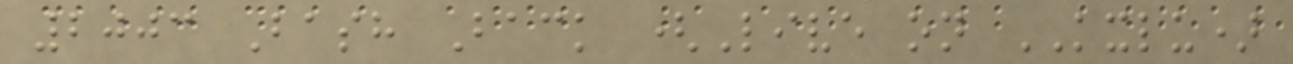2003 Bash Back (Live on KXLU)
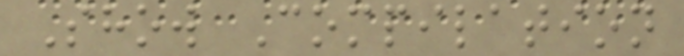Show Compilation
